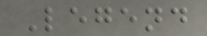Legend
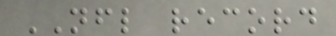NFL record
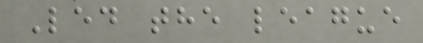Led the league
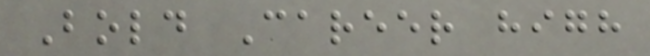Bold Career high
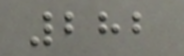282
